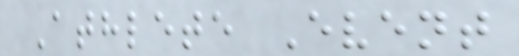Athlete Event
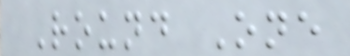Round One
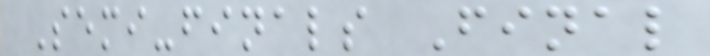Semi-finals Final
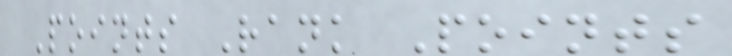Points Rank Points
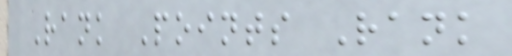Rank Points Rank
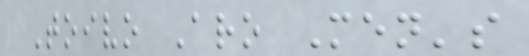Toivo Aro Men's
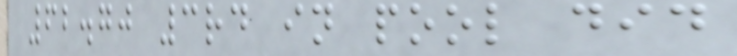62.70 3rd in pool did
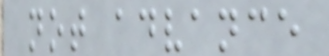not advance
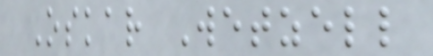Oskar Wetzell
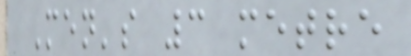Men's 3 metre
